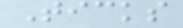Ticks
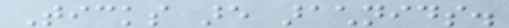Ticks are arachnids.
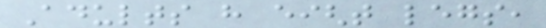Adults have eight legs,
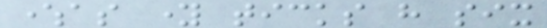whereas young ticks have six
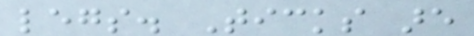legs. Ticks are
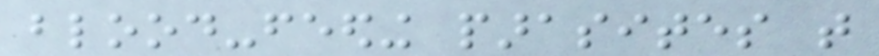blood-feeding parasites that
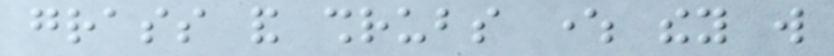grass and shrubs where they will
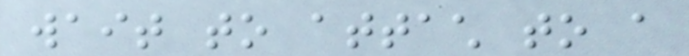wait to attach to a
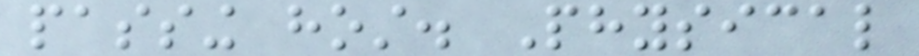passing host. Physical
